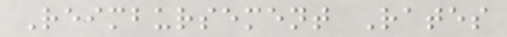Reimbursement Rates
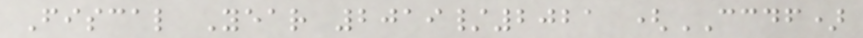Fiscal Year 2019/2021 (CCDF)
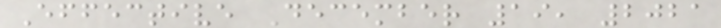Effective December 19, 2021
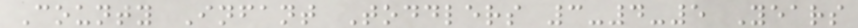County Infant Toddlers 3-4-5 Years
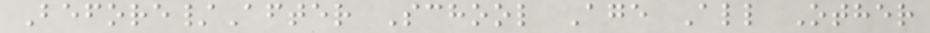Before/After School Age All Other
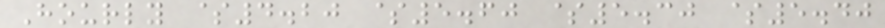Hourly $4.20 $5.60 $5.30 $5.40
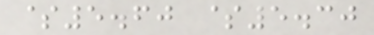$5.60 $5.30
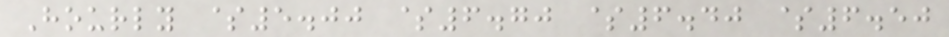Hourly $5.00 $6.70 $6.40 $6.50
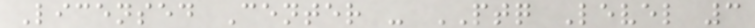Licensed Center - PTQ Level 3
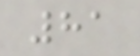81
